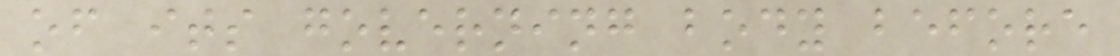of its governing body before
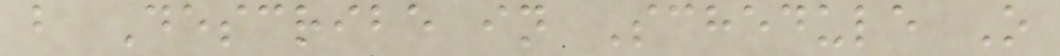b Describe in Schedule O
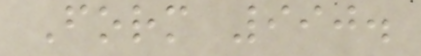Form 990.
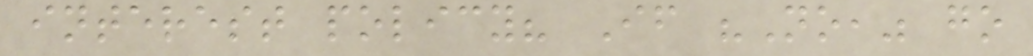interest policy? If "No," go
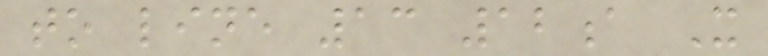to line 13 12a X
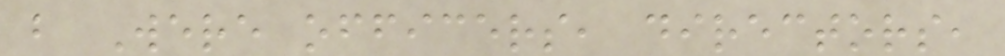b Were officers, directors,
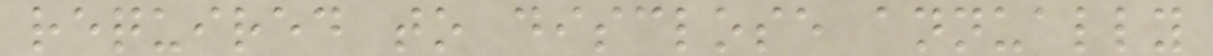required to disclose annually
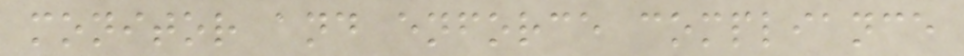monitor and enforce compliance
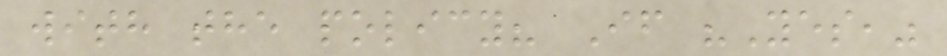with the policy? If "Yes,"
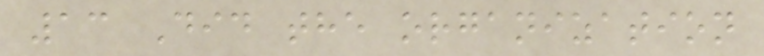13 Did the organization
